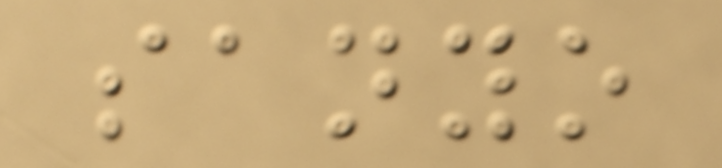sanyo
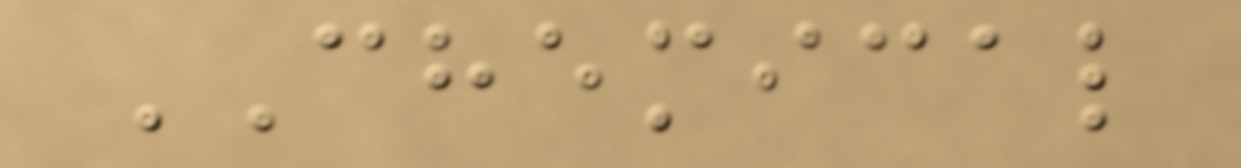CHEMICAL
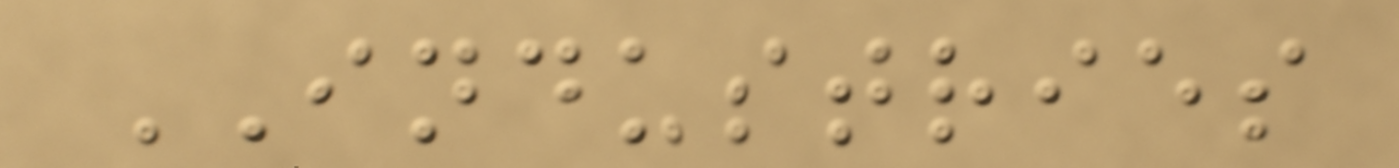INDUSTRIES
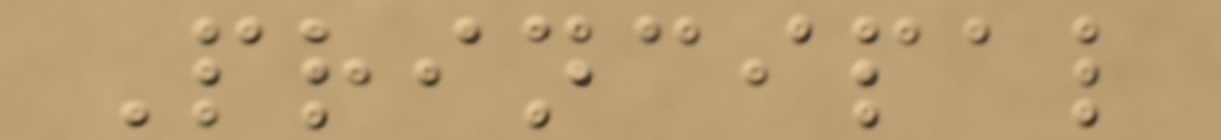Principal
